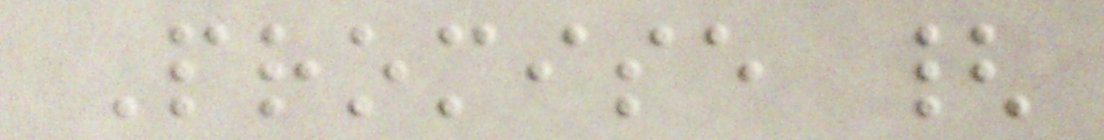Promise {
